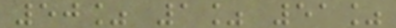50% 1% 51%
